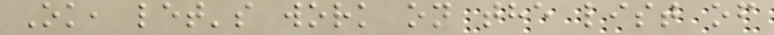Ok, let's work on the list of
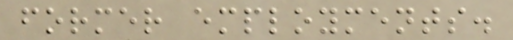former employments.
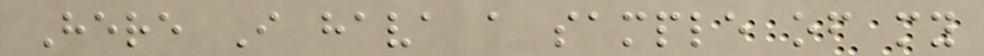Here I hava a sample of my
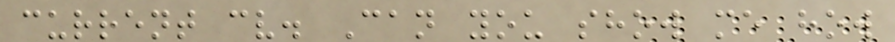current cv. Can you show me how
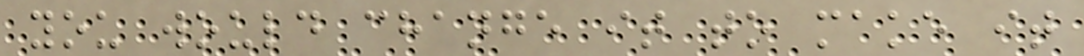you would change it to make it
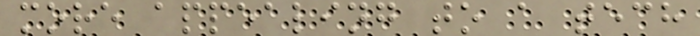more appealing to a tech
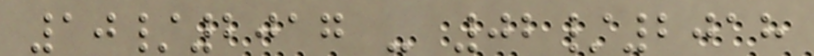10/2017 - 02/2018
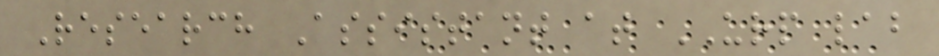Research Assistant at URP lab
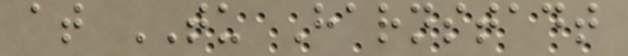at TU Harnstadt
